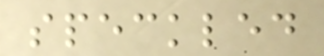speckled
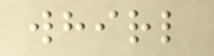whirl
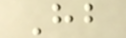Hb
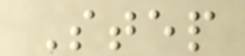Step
